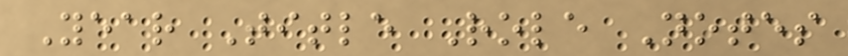Year Title Role Notes
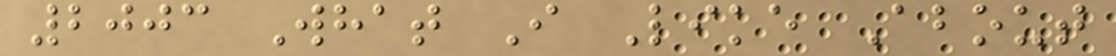2003 What I Like About
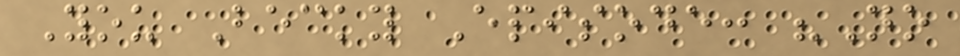You Becky Episode: "No
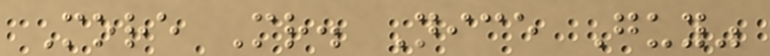More Mr. Nice Guy"
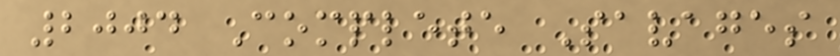2004 Complete Savages
